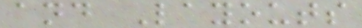and Layouts
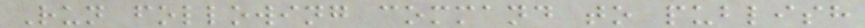Run following command to publish
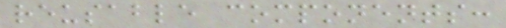reusable components:
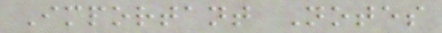Important Notes
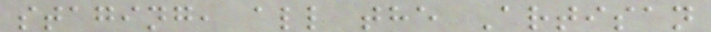staging, all the Artisan
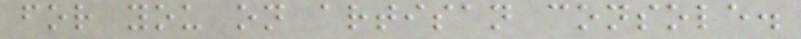for you on artisan console.
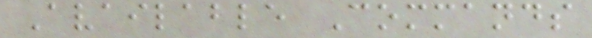Available Commands
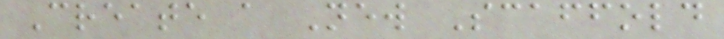Create a New Scaffold
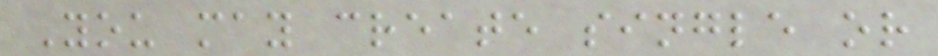You may create single or
